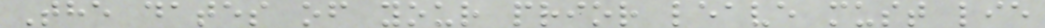The dates of your prior leave must lie
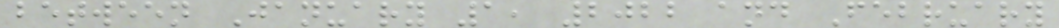between January 1, 2022 and February
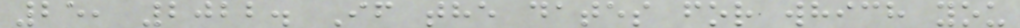25, 2022. If the dates for which you
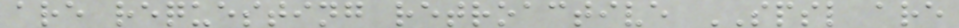are requesting retroactive SPSL are
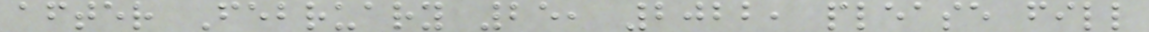after February 25, 2022, please fill
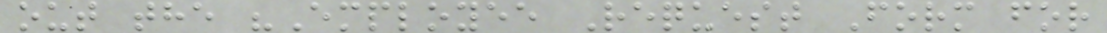out the "Employee Request Form for
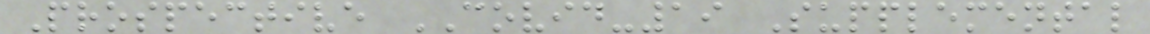Prospective COVID-19 Supplemental
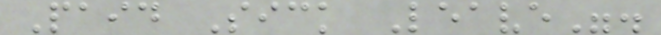Paid Sick Leave".
